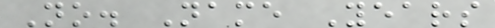No. Name Years
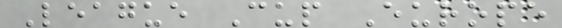League Cup Europe
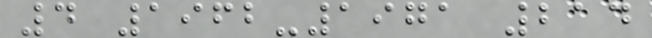4 1962-1971 214
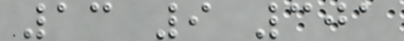13 9 301
